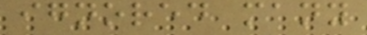ignored many
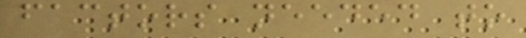factors needed to
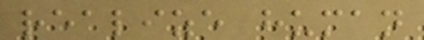realize human
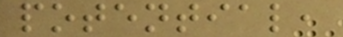potential,
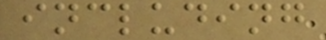including
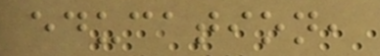education,
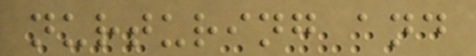nurturing and
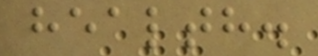health.
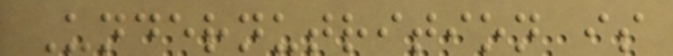Undernutrition is
